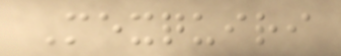Mexquiri
